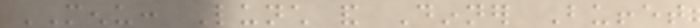MENU: Lunch and Dinner Buffet
